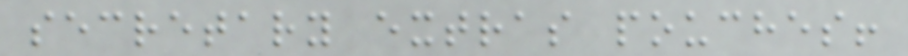secretary extras pouches!
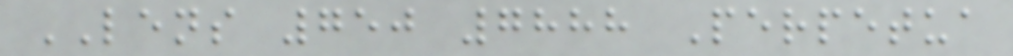LENS 750 7888 Perpetua
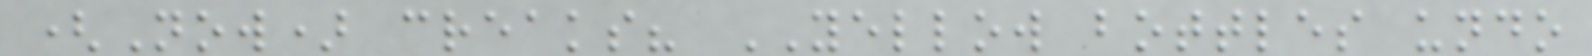(Now) creaks? YELLOW bottles undo
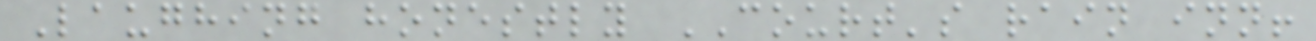Laughing honestly COURT's rain inn!
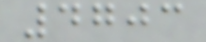4703
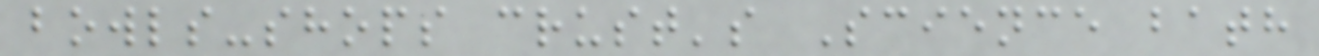bowls-shops crust's Science bath
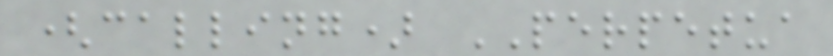(calling) PERPETUA
